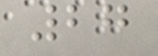27
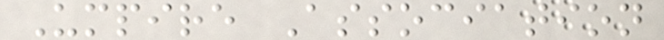Umpire Association
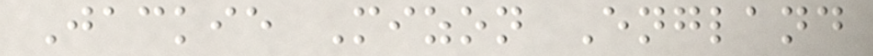Jackie Mizon England
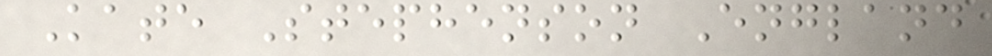Kate Stephenson England
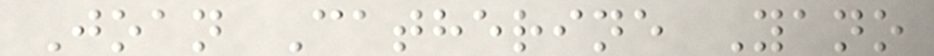Joan Catherine Yano
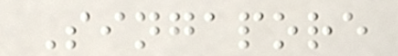Singapore
